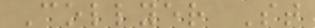Collyer St
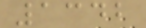1342
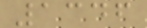1346
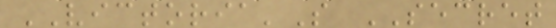VICTORIA'S SECRET
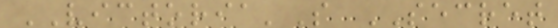VICTORIA'S SECRET
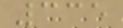335
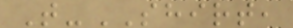T-SHIRT,
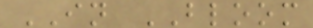IN BLOOM
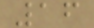16
